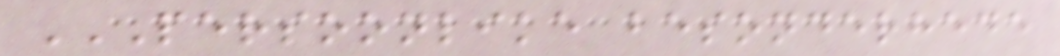PERSOONLIKE BESONDERHEDE
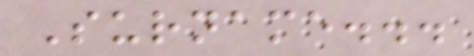Surname...
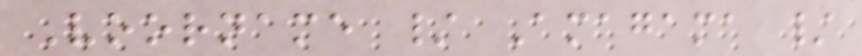Voorname / Amagama /
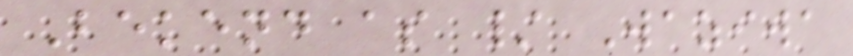Bekend as / Waziwa
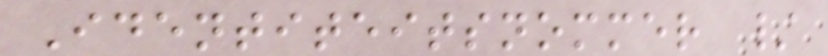Identiteitsnommer /
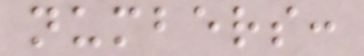numbers:
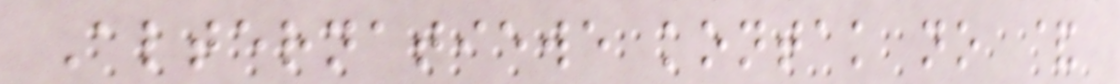Alternatiewe kontak no &
